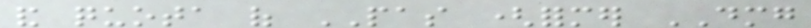and quota of PAS (former DMG
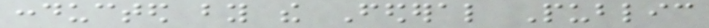conducted by the Federal Public
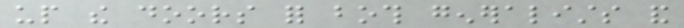up the doors for both generalists and
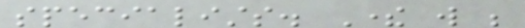specialists. There will be
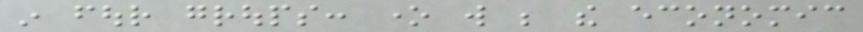in four groups: one will be the economic
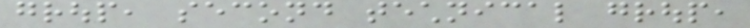group, second technical group,
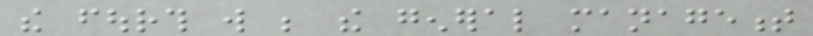the fourth will be the general management
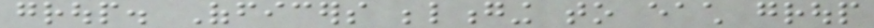group. Officers belonging to each group
